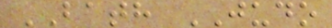BATH JUDO
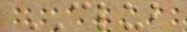CLUB
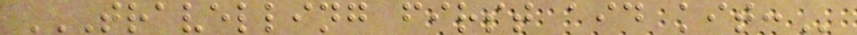TRAVELLING FIRST AID KIT:
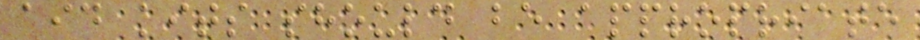aid kits should be appropriate
